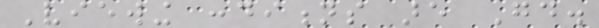Viewing conditions are Good.
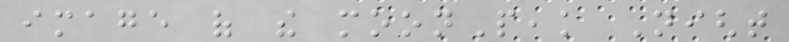image of the moonPeak Night
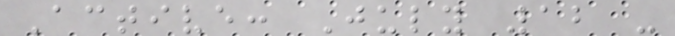Active: July 12 -
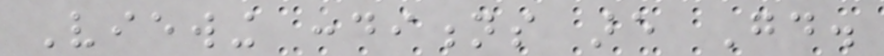Viewing conditions are Good.
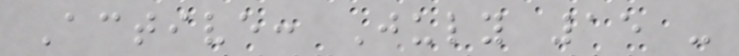Active: July 15 -
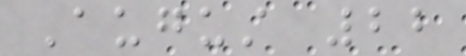August 22
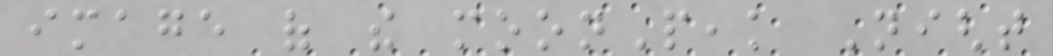image of the moonPeak Night
